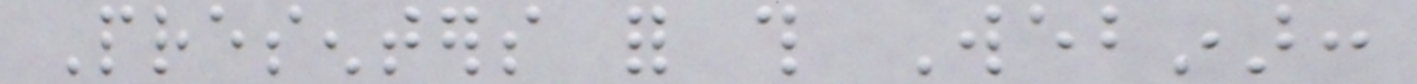Presenters for this Webinar:
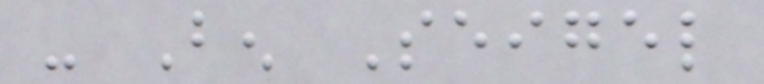- Ben Seigel
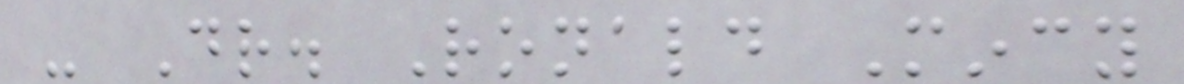- Dr. Ronald Mincy
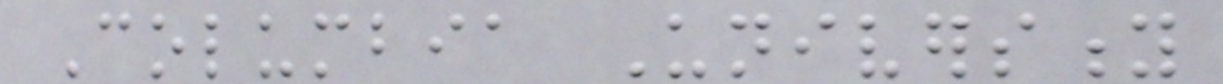Columbia University
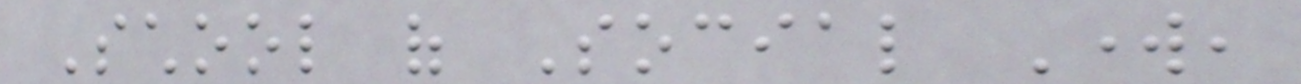School of Social Work,
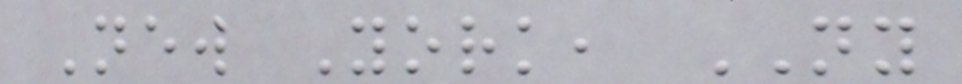New York, NY
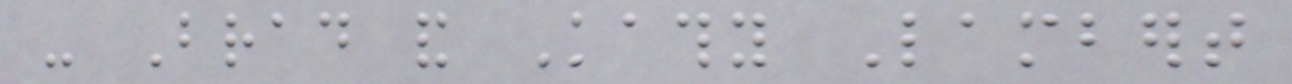- Brad and Kathy Lambert
